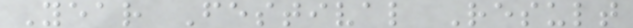Year Festival Result
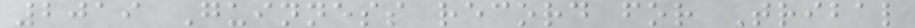2019 Guinness record for Tribal
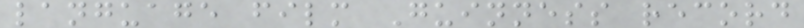language film Guinness record
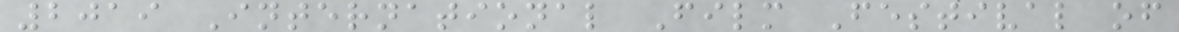2019 International Film Festival of
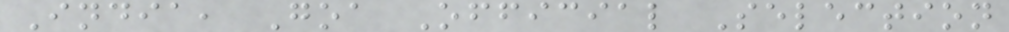India, Goa Official Selection
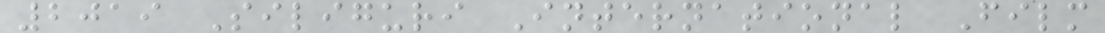2019 Siliguri International Film
